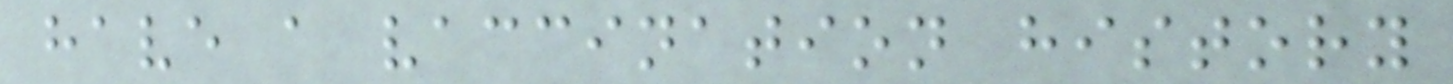have a vaccination history
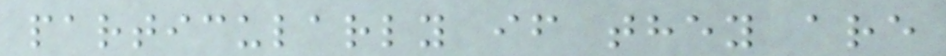particularly if they are
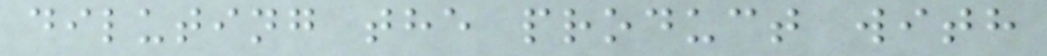diluting the product with
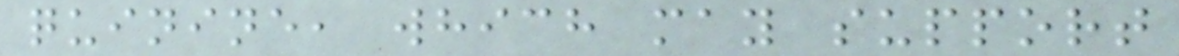quinine, which may support
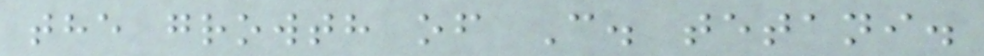the growth of C. tetani.
